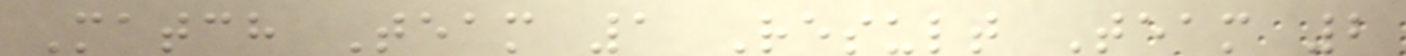Match Team 1 Result Team 2
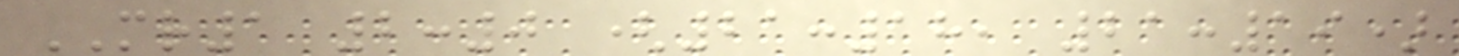MR1 2:0 (21:18, 21:19)
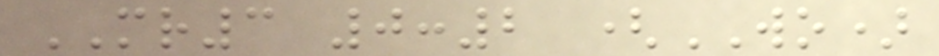MR3 0:2 (WO)
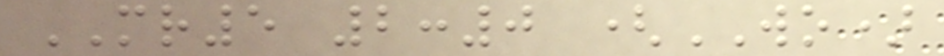MR5 2:0 (WO)
